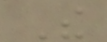The
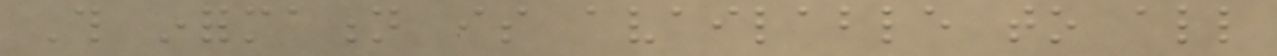This information is available to all
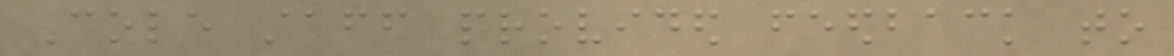Cole staff provided feedback to
